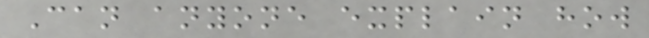Can anyone explain how
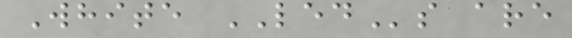White LEDs are
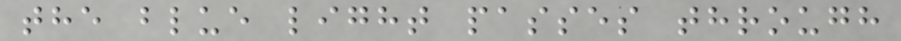the blue light passes through
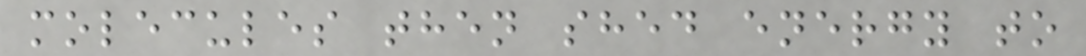molecules then shed energy to
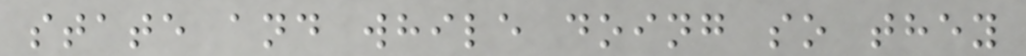state and while doing so they
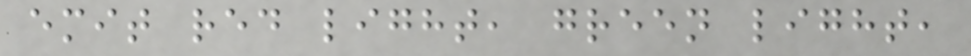emit red light, green light,
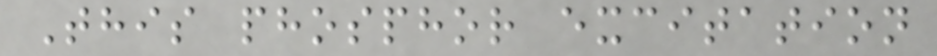This phosphor excitation
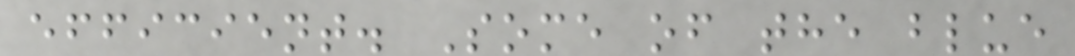efficient. Some of the blue
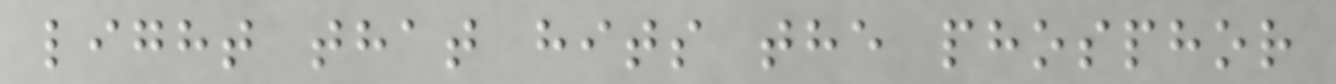light that hits the phosphor
